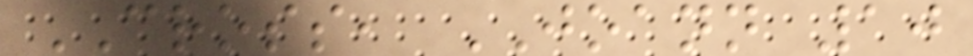CROSS, JOANN 10
